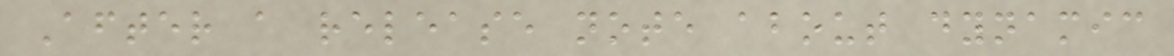After a release note about dynamic
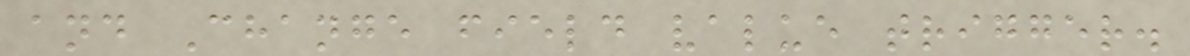and Change field value trigger.
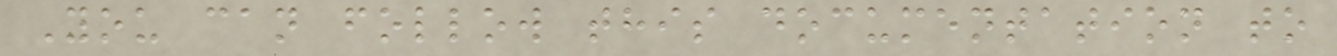You can follow this documentation to
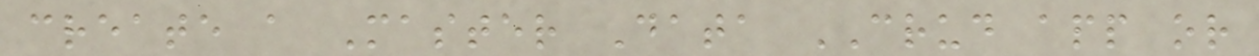create a Master Data CRUD app or
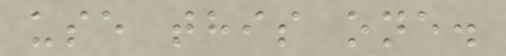use this one.
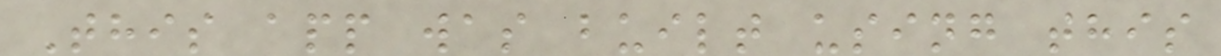This app was built using this
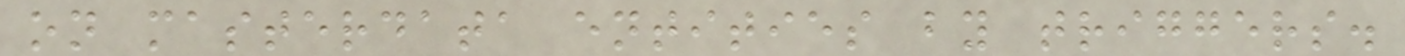on masterdata entities by triggers.
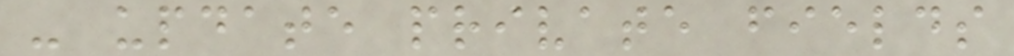- update private fields
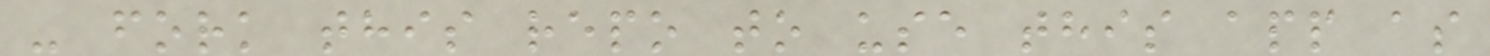- fork this repo to use this app as
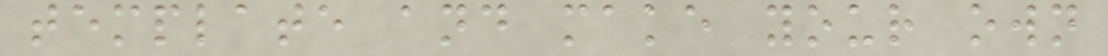template and make your own
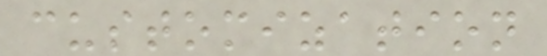customization
